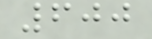600
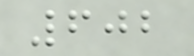602
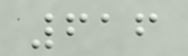616
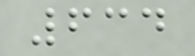634
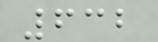632
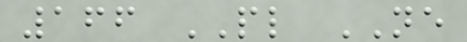166 PL NE
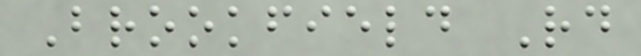Brookfield Rd
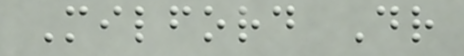Milford Dr
